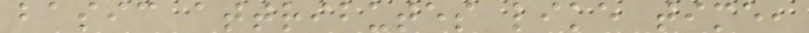basic attributes like time,
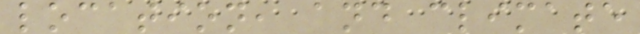location, and climate
